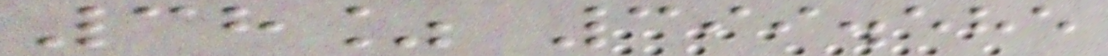38% 399.585
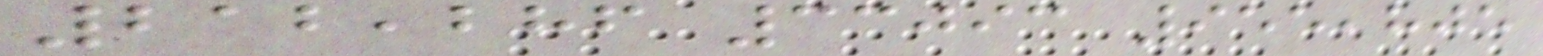212,286 33093 955,805
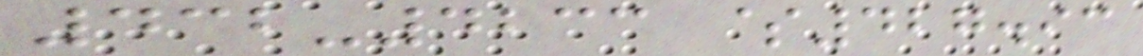432-4233 $427.93
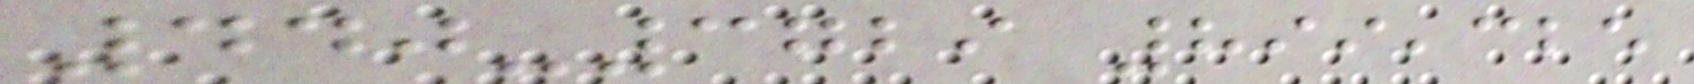440-3729 899,325
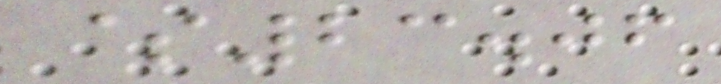$23.06
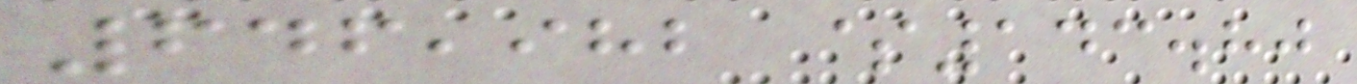646,982 $143.80
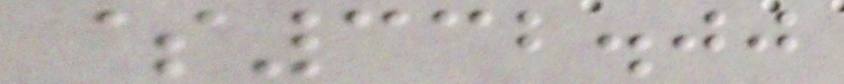$332.00
